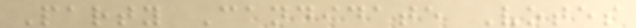Party Candidate Votes
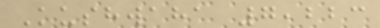Kushwaha 7,223
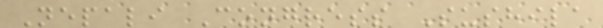Nepali Congress Sushila
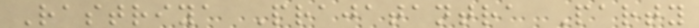Rastriya Prajatantra Party
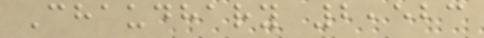Chaudhary 2,523
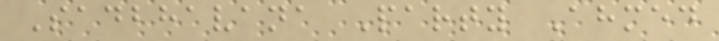Sadbhavana Party Ahmed
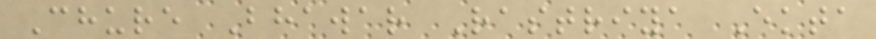Chure Bhawar Rastriya Ekta
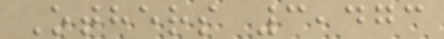Others 3,473
